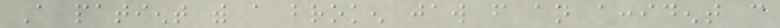A patient with a broken jaw from an accident can
